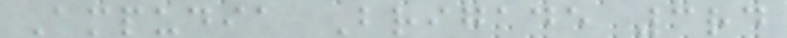Ampudia Brigade 3rd
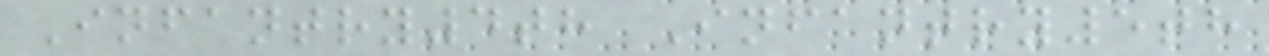Infantry4th Infantry5th
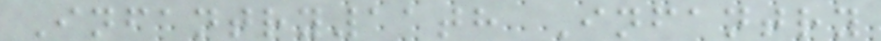Infantry11th Infantry
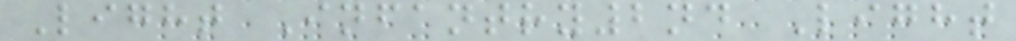Light Infantry2nd Light
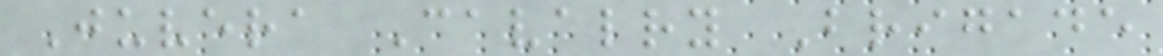Juvera Cavalry Brigade
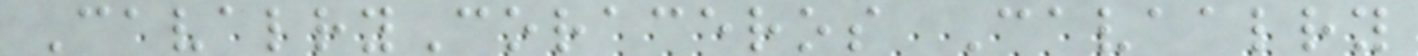CavalryCoraceros Cavaalry
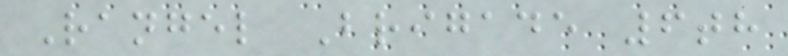Rangel Brigade 6th
